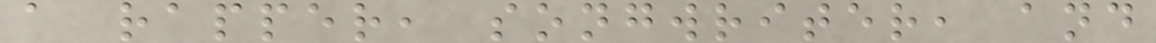a rapper, songwriter, and
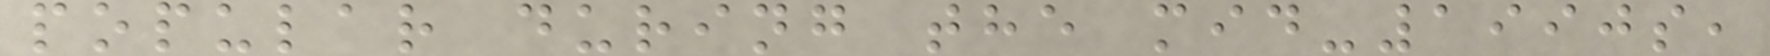popular during the mid-1990s,
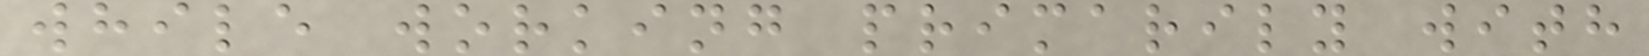while working primarily with
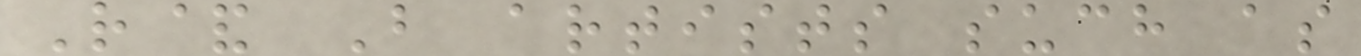R& B artists such as
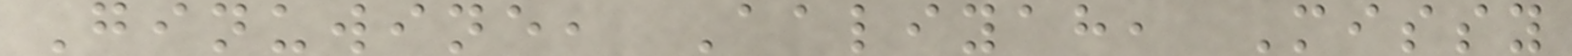Ginuwine, Aaliyah, Missy
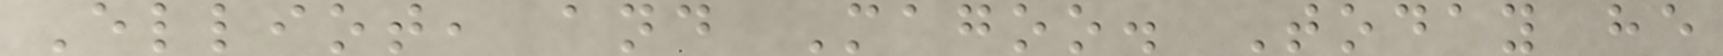Elliot, and Magoo. Today he
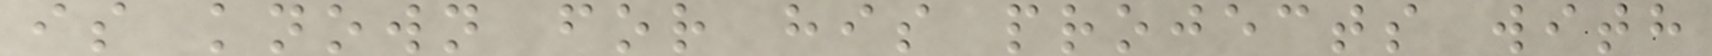is known for his projects with
